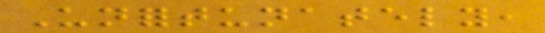Unfortunately,
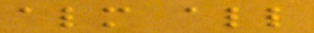almost all
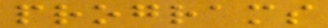programs
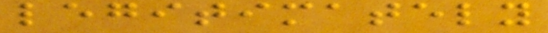legitimately
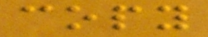copy
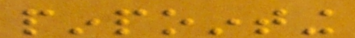pinpointing
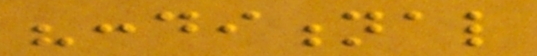"conditional
